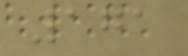171
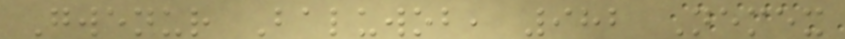Gwenur Baluwob, 982 Nemex
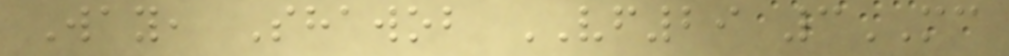Way, Shawob VF29 3MC
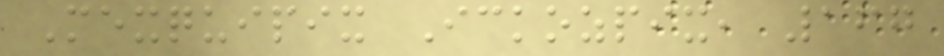Mexquipix Ickozpix, 167
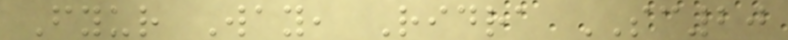Fyur Way, Ridra SC20
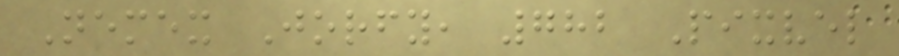Nemex Jorfy, 782 Pixvel
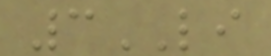3LI
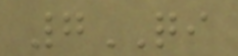7QI
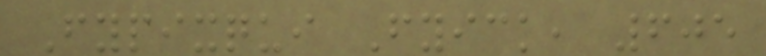Fypixqui Fyick, 605
